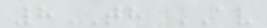8TH AV
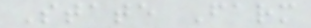State Farm
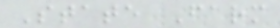State Farm
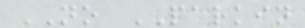NO PARKIN
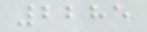2285
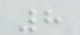8
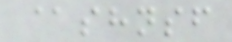@shnsf
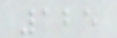125
